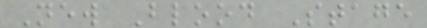New Blood Stage
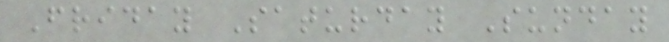Friday Saturday Sunday
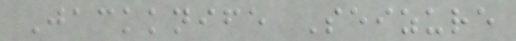Jackknife Seizure
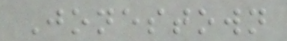Jonestown
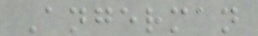Angerman
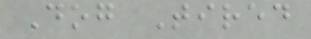Dog Tired
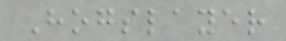Hogslayer
